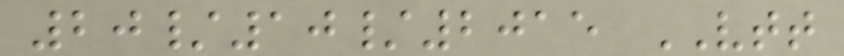20/10/2015 VTT
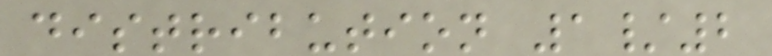distribution 1/2
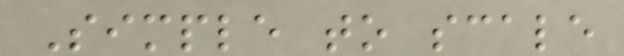Simple to scale
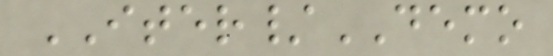ITER/DEMO
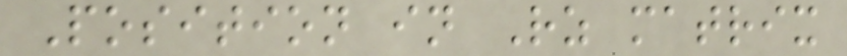Position in Rz matrix
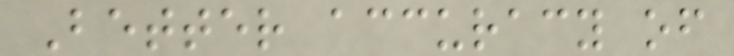Better accuracy of
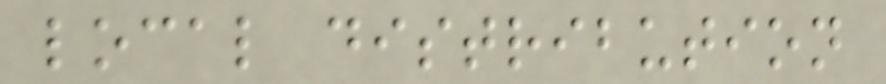local distribution
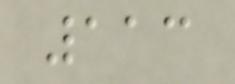113
